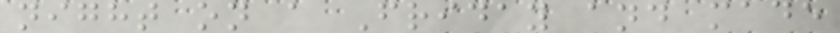night on a Friday and made
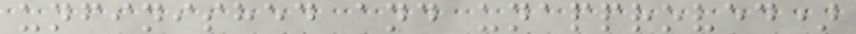unfinished and unapproved)
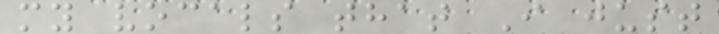my vocals that I just
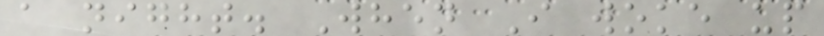a night. When I woke up
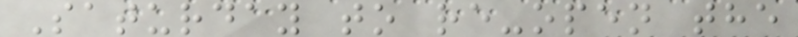Saturday to re-open the
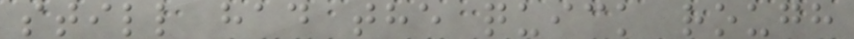still had the quick rough
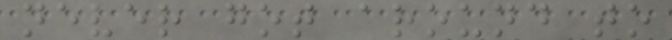never got around to
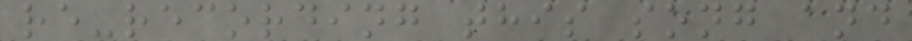re-recording this song and
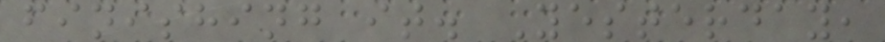finishing it. Yesterday,
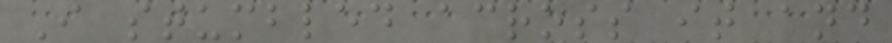I stumbled across it and
